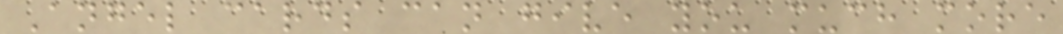Angel cards can give you much more
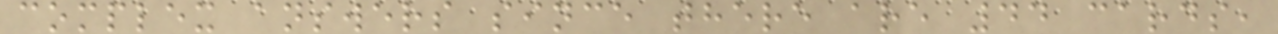complex answers since there are 44 cards,
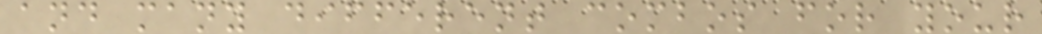and many different combos for your
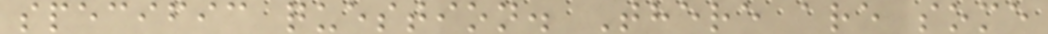specific question. There are some
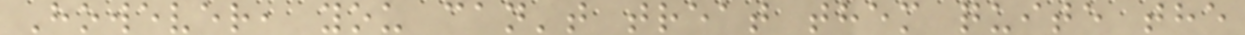However, you can't treat them quite the
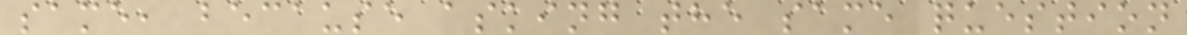same, because asking the same question
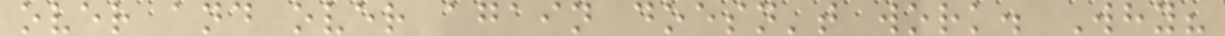over and over again doesn't work. Why?
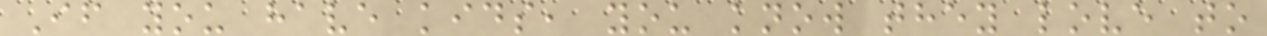If you have kids, you know they love to
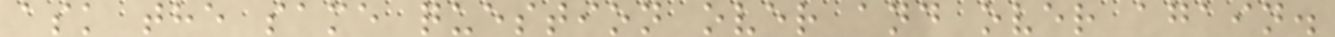ask the same question over and over again.
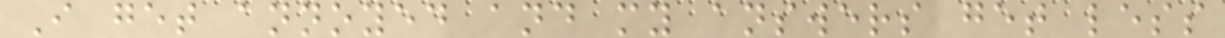I get annoyed and my answers get less
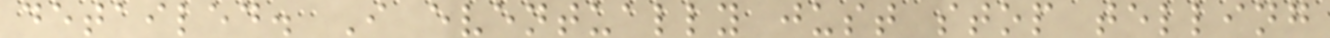detailed. I eventually just stop telling
